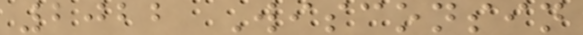2022 Wisconsin
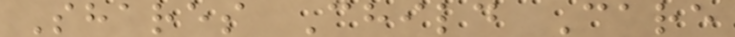Shares Child Care
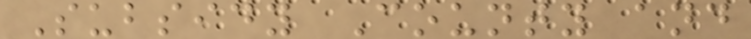Subsidy County and
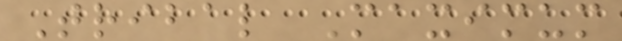Tribal Maximum
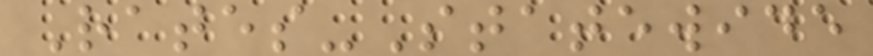Rates-Statewide
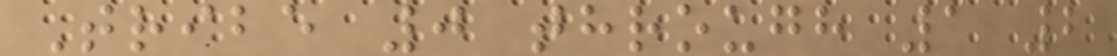Tribe 0 through 1 2
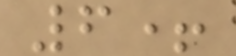6+
